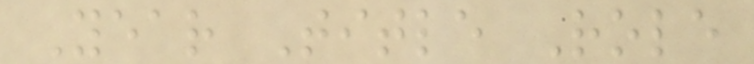Year Title Role
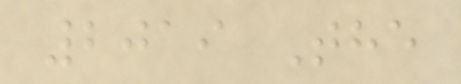2019 The
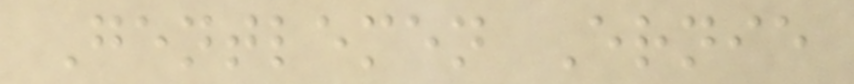Gentlemen Ernie
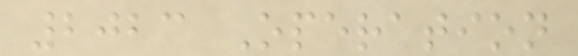2023 Operation
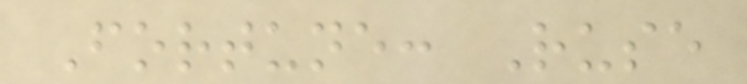Fortune: Ruse
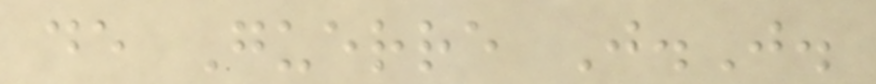de Guerre J.J.
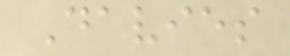Davies
